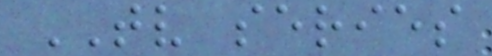TV series
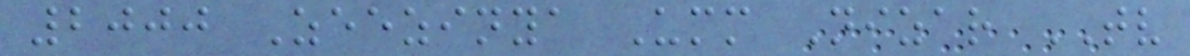2000 Zeezinya Umm Nizar TV
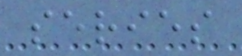series
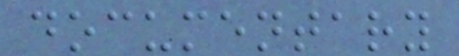documentary
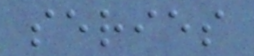series
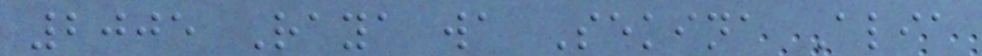2005 Raya wa Sekina Alia
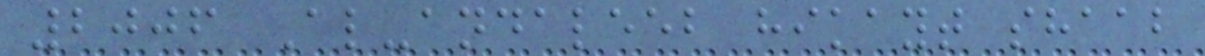2006 Al-andaleeb hikayt shaab
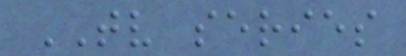TV series
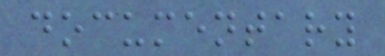documentary
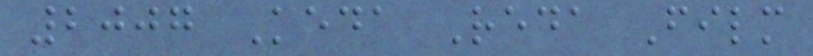2007 Keda Reda Film
